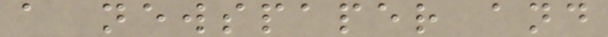a newspaper and
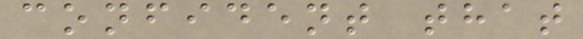confident that
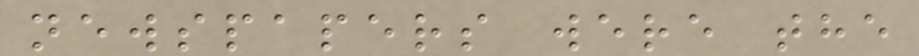newspapers were the
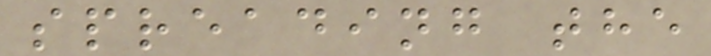spreading the
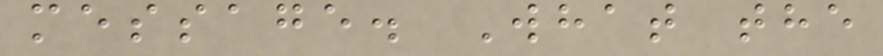message. What the
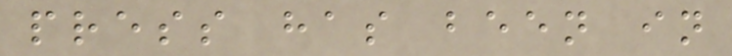press has been in
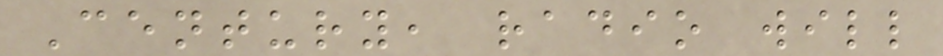Century, radio will
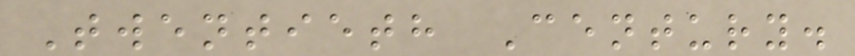Twentieth Century.
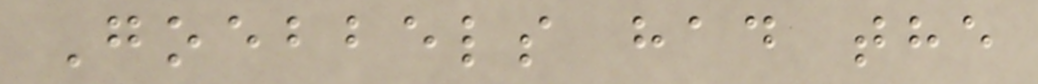Goebbels had the
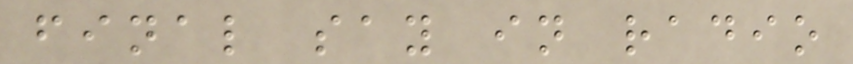final say in radio
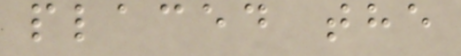placed the
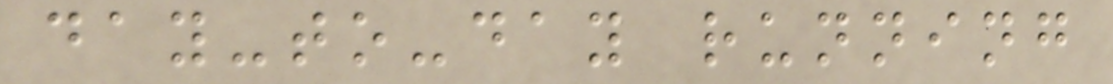day-to-day running
